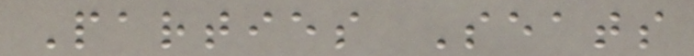Parties Seats
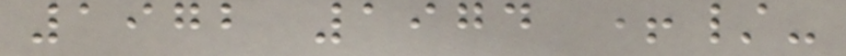1972 1974 +/-
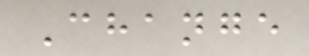Change
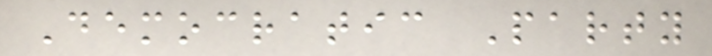Democratic Party
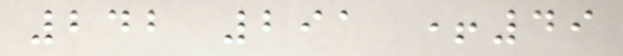242 291 +49
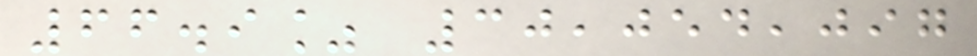66.9% 30,054,097
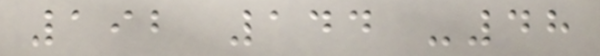192 144 -48
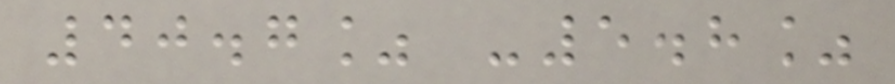40.7% -5.8%
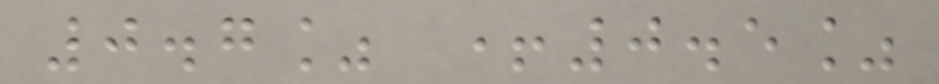0.7% +0.5%
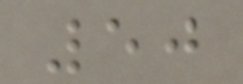50
